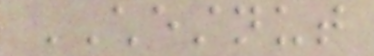CHESTNUT
